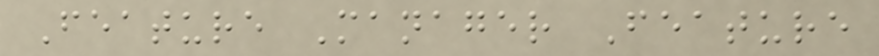Feature Manager Feature
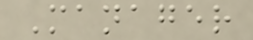Manager
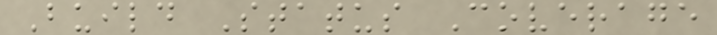Build Status Coverage
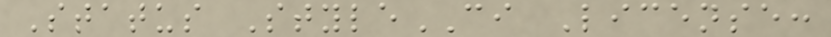Status StyleCI License:
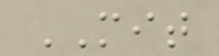MIT
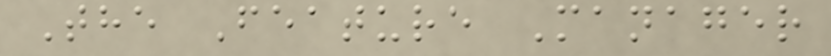The Feature Manager
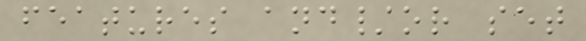features and/or set
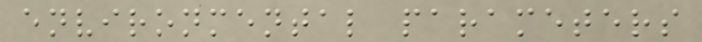environmental parameters
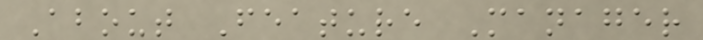About Feature Manager
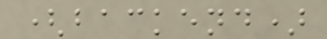(backend)
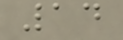14
